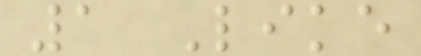1 Like
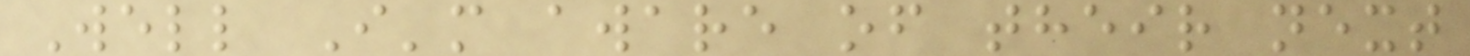Well I'm aware of their next
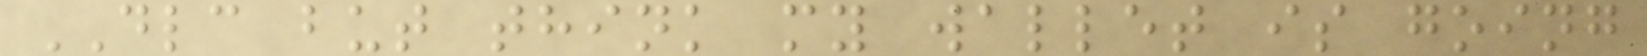DLC but think my wallet is going
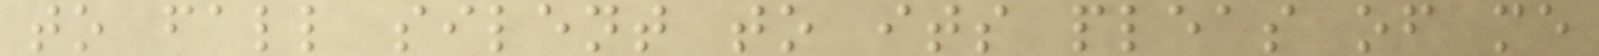to fall silent to its pleas of me
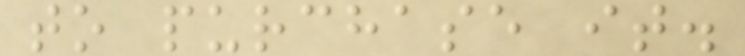to purchase it.
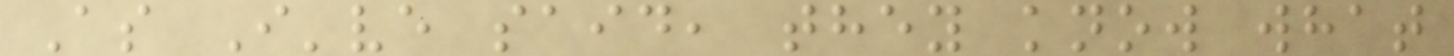As I've said, they know what
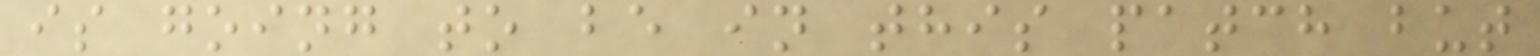is going to be in this patch but
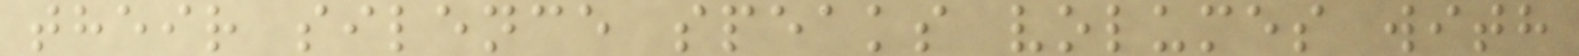their silence speaks volumes with
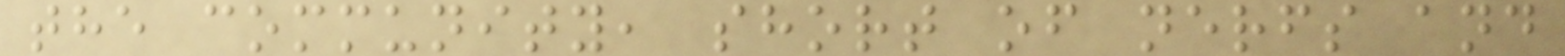the community, short of nerfs and
